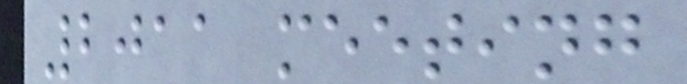2011 meeting
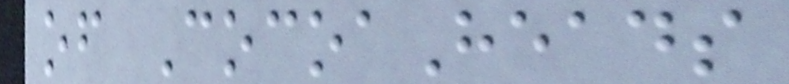of CocoaHeads
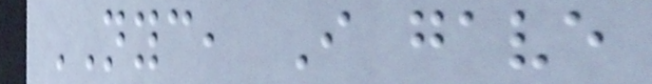NYC, I gave
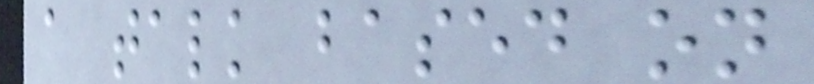a talk based on
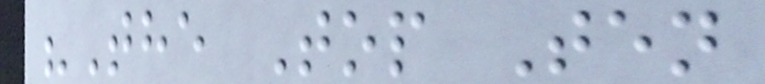"The Top Ten
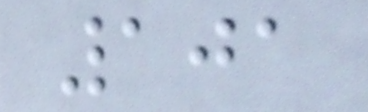101
